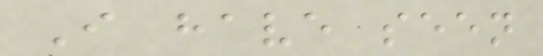I have seen
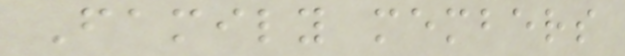Family members
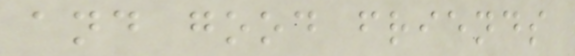and good friends
